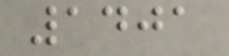1401
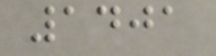1401
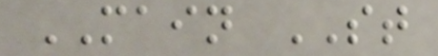MAIN ST
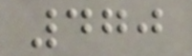470
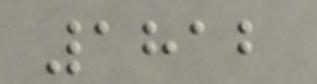1812
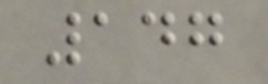147
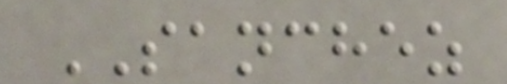SANCHEZ
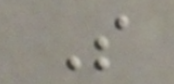S
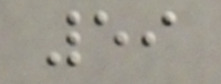59
